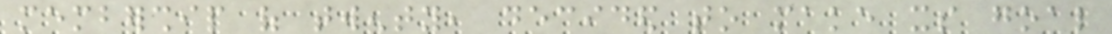membership of twenty, decided to make its goal
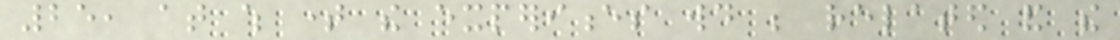25, at which time the experiences would be related and the
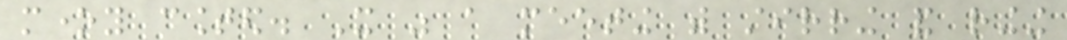money counted. It was a meeting with stirring and ringing
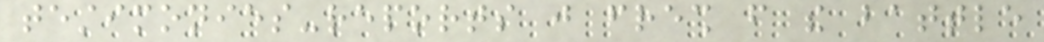testimonies-reports just fresh from the battle
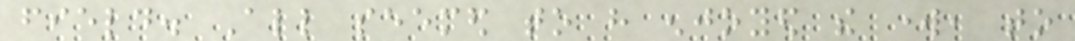field. All seemed to have enjoyed the work, to
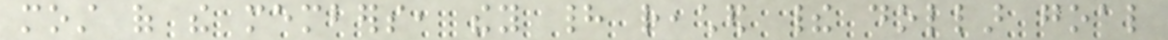most of the members, they had reached their dollar goal
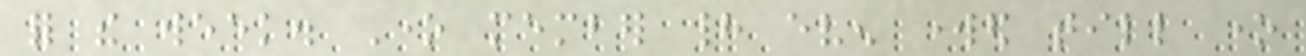for the week. One member had even worked till one
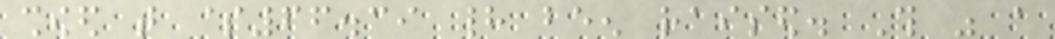showed that $66.39 had been raised. This was a
